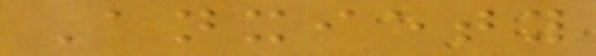Anxiety
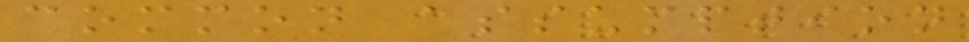common assumption
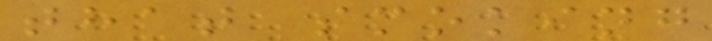that smoking
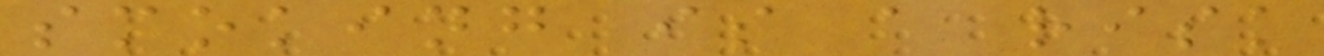smoking is a risk
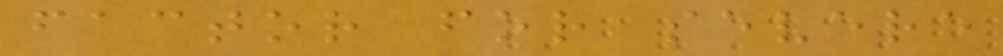factor for severe
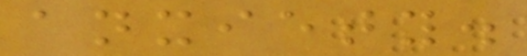anxiety.
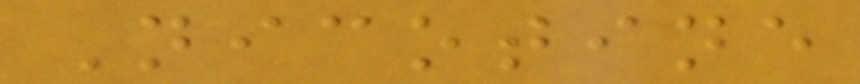Nicotine
